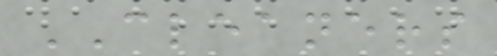CLEANERS
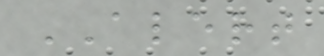ALERT
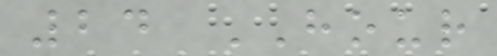24 HOUR
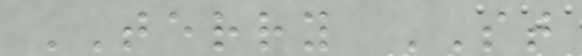TERRY ST
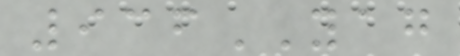936YAG
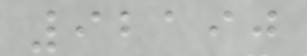92190
